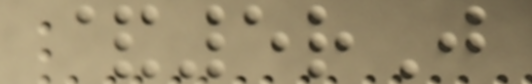&5rJ
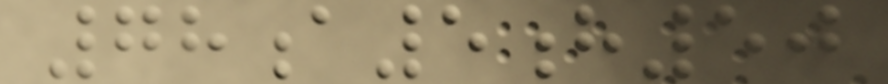78a5h50
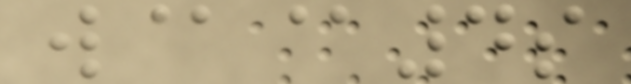w@@4s
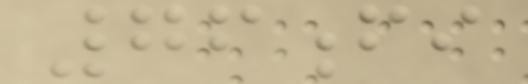76fi
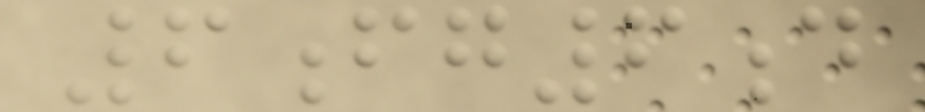6fg6d
